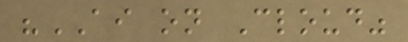"AI on Cloud"
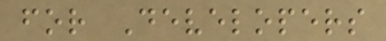for Developers
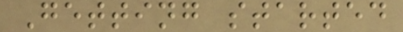Getting started
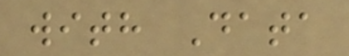with Data
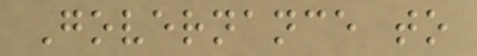Governance to
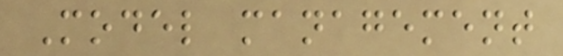Model management
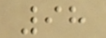98
